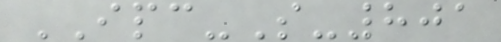IPC-S-801
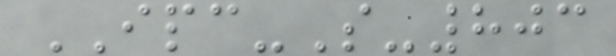IPC-S-803
